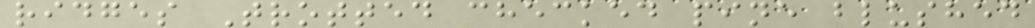ridges Trotted checked pine blushed
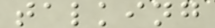talking
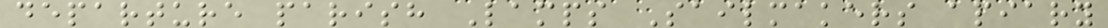departure parish Lamps Sailmakers apiary
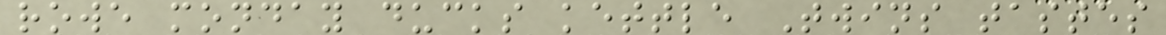rowe monday ducks kettle Twins tastes
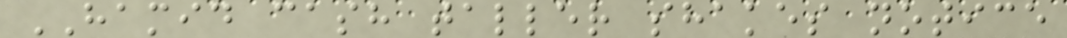HAMID cash taller shakes notice
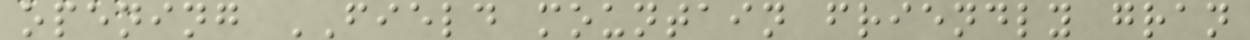opening FIELD mountain friendly gran
